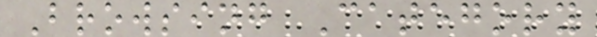Browsing Category
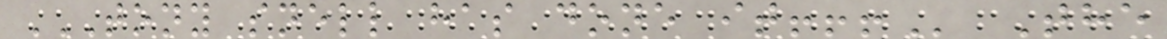TONY SNELL HAS DONE IT!!! The
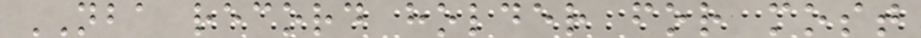NBA record holder for most
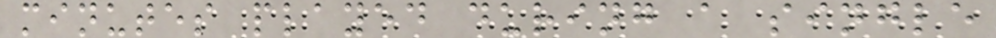minutes played during a single
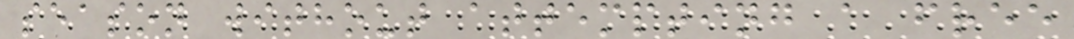season without attempting a free
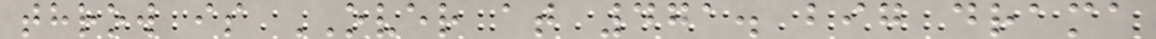throw is OVER at 471. big drama
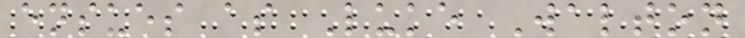ensues as Luke Walton
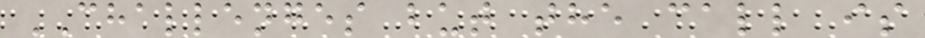CHALLENGES but the call is
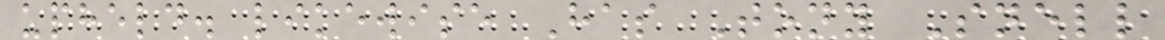upheld. likewise Has Tony Snell
